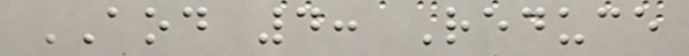AOD 4: Reduce
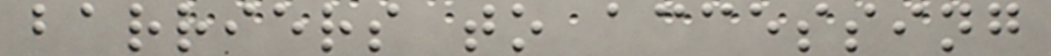barriers to accessing
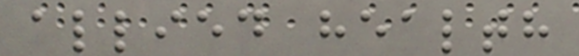allied health
